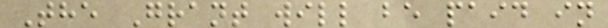The Grant will be paid in
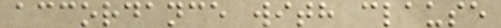accordance with clause
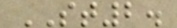ST2.
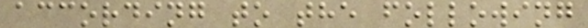according to the following
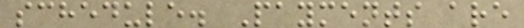schedule. Payments are
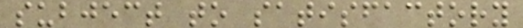subject to satisfactory
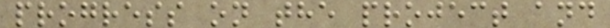progress on the project and
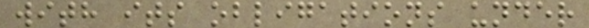with its obligations under
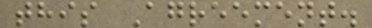this Agreement.
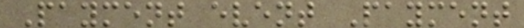Payment event Payment
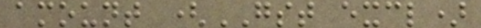amount (GST excl)
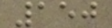150
